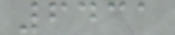6431
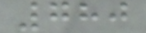780
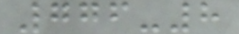776-8
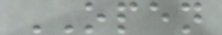OPEN
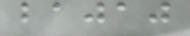bajaj
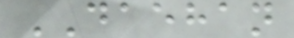DAEHAN
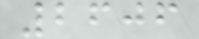2606
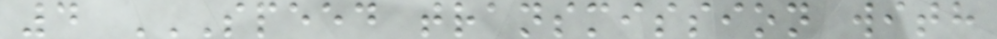4 SPEED TRANSMISSION WITH
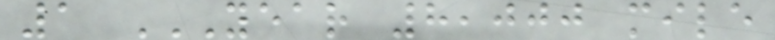1 YEAR 8,000 MILE
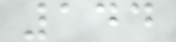144
